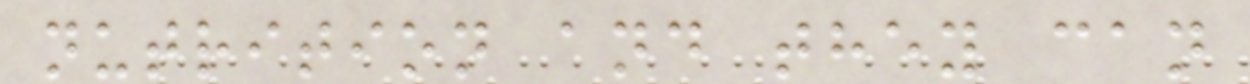nutrition and they can
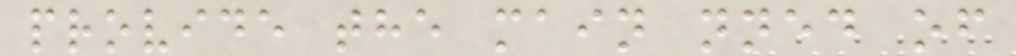provide the main nned of
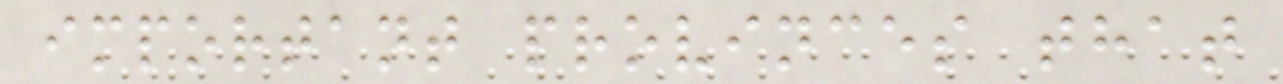important provinces that
